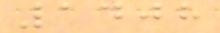1408
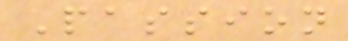Passion
